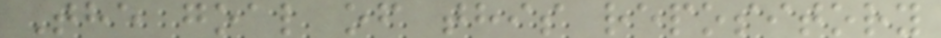The goal of this repository
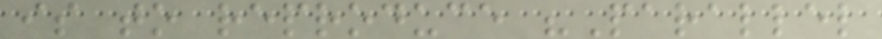is to reproduce "Parallel
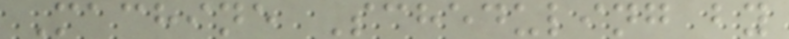Machine Scheduling by
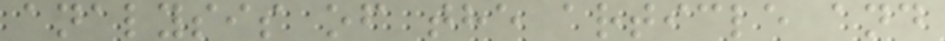analysis of the article and
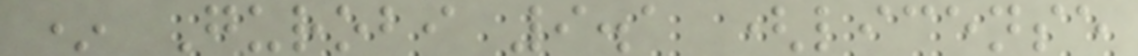* Gurobi 9.1 (license
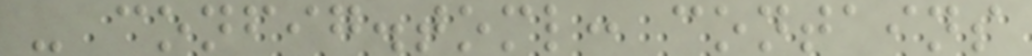- config.toml: contains
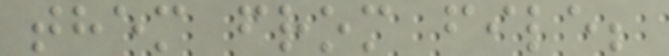them from file;
